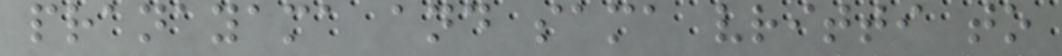pranayama and sama vritti to
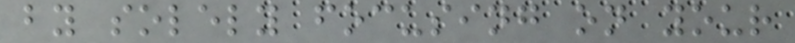by solely focusing on your
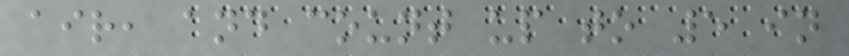air, and count up to 5 in
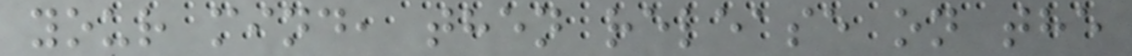your mind, then release on the
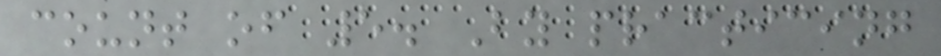count of 5. By practicing
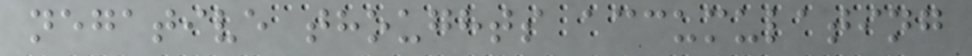negative thoughts accumulating
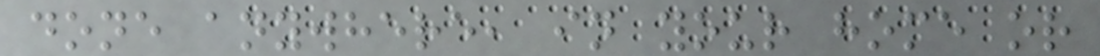done anywhere, in your home or
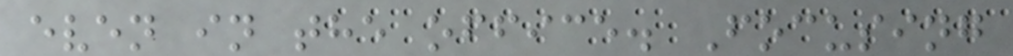even in the office. Focusing
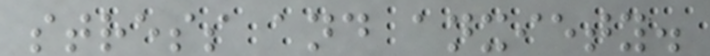stress and anxiety.
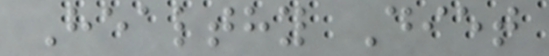Healthy Diet
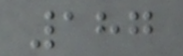187
